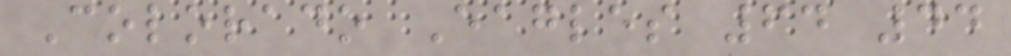Colorado Eagles 64 44
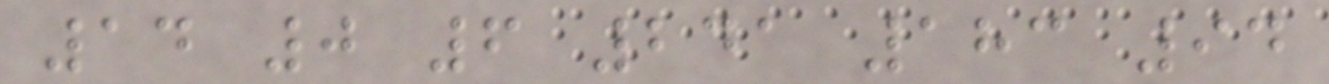14 0 6 241 183 94
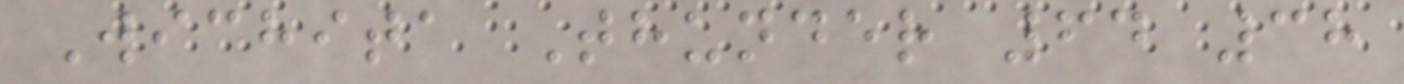Wichita Thunder 64 38
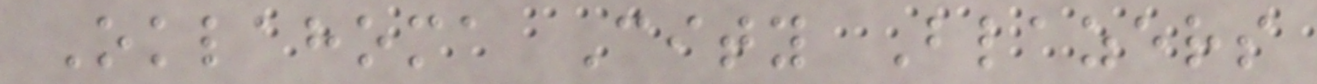Oklahoma City Blazers
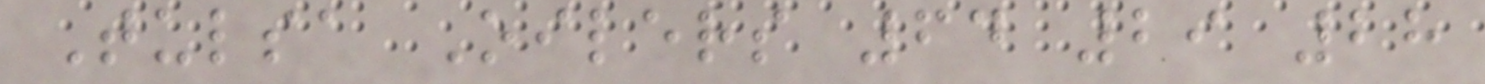Tulsa Oilers 64 29 28
